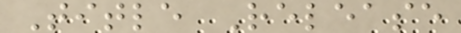Title Release
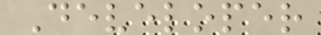Developer
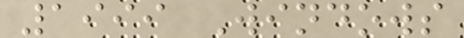1999 Windows
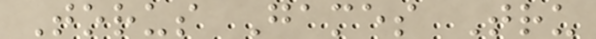Torus Games Tru
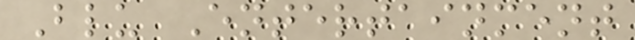Blu Entertainment
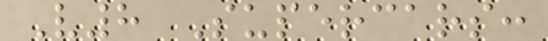V8 Supercars:
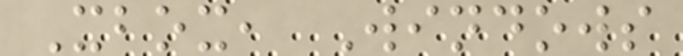Xbox, Windows
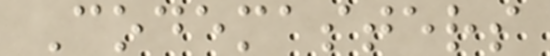Codemasters
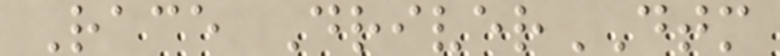Race DriverDTM
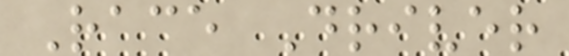Race Driver
